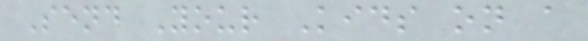Send Your Kids on a
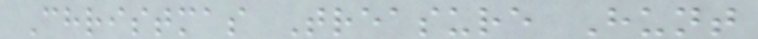Christmas Treasure Hunt
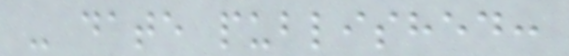- date published:
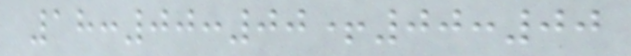18:00:00+00:00
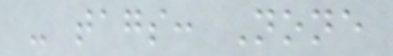- tags: None
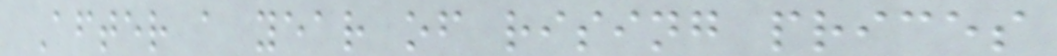After a year of rising prices
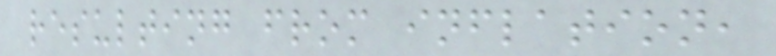resulting from inflation,
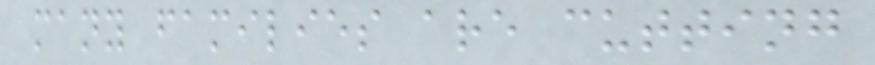many families are cutting
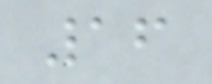16
